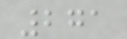271
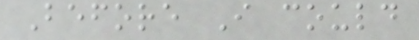Before I could
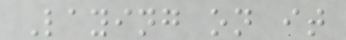Laying on it
